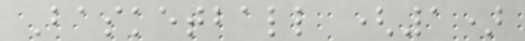Basketball (1)
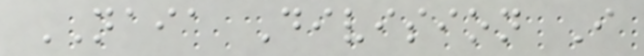NAIA Division I
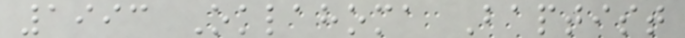1993 Oklahoma Baptist
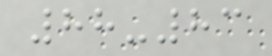88-83
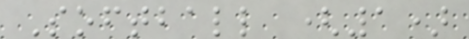Softball (1)
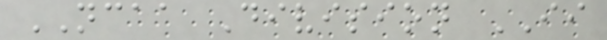NCAA Division II
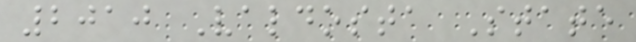2010 Valdosta State
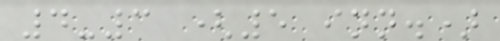4-3 (5 inn.)
